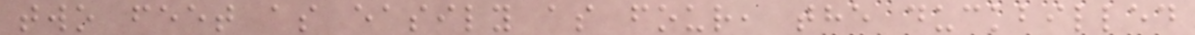two feet as easily as four, the duckbilled
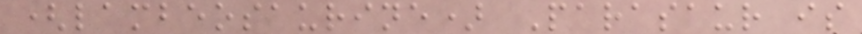(lambeosaurine) Parasaur is
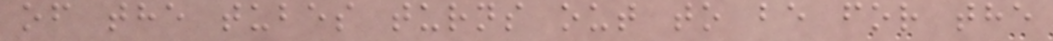of the tubes turns out to be for the
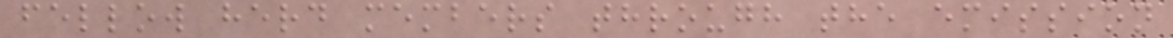fellow herd members through the emission
